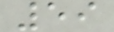59
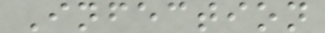Infection
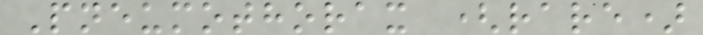Pneumothorax (rare)
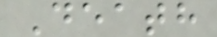Death
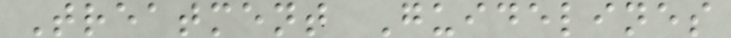Treatment Guidelines
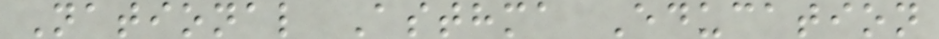National Asthma Education
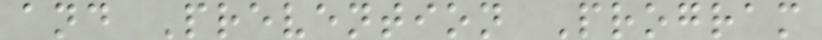and Prevention Program
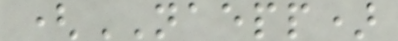(NAEPP)
